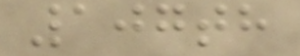107th
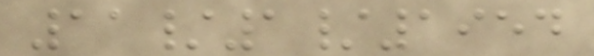11/1/1954
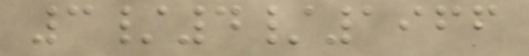3/4/1966
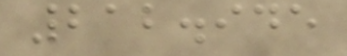212.945
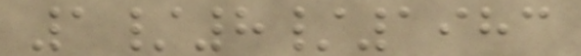1/8/1983
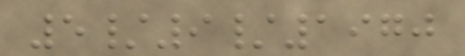5/9/1970
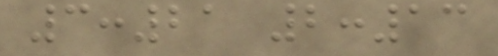3:21 2:13
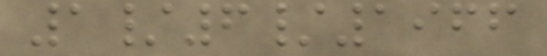1/6/1966
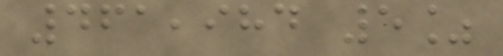461,984 5%
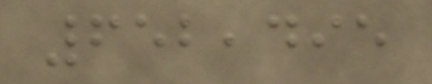652,495
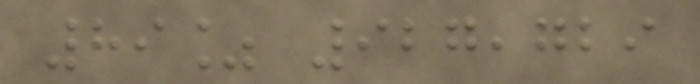89% 927,729
